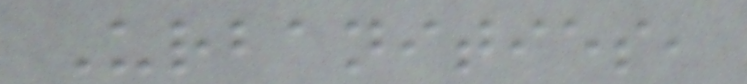Urbanities,
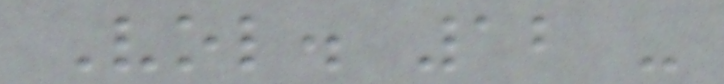Vol. 12 -
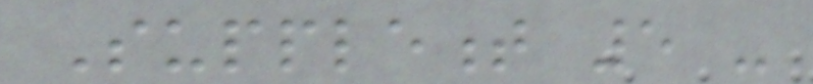Supplement 5 -
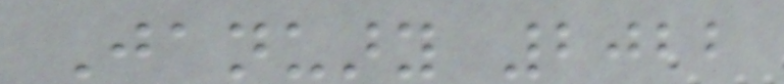January 2022
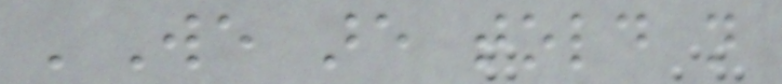'We are told not
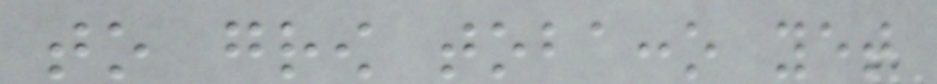to grow tobacco yet
